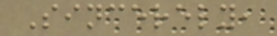Sincerely,
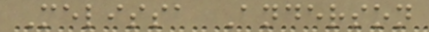Melissa Anderson
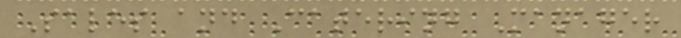Sales and Catering Manager
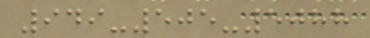949-505-5088
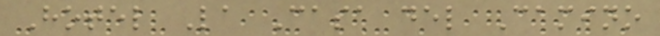Hotel La Casa del Camino
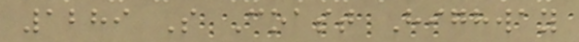1289 S Coast Highway
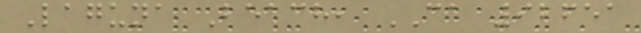Laguna Beach, CA 92651
